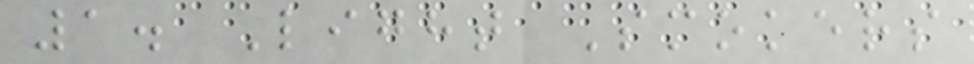1. Light Smokers
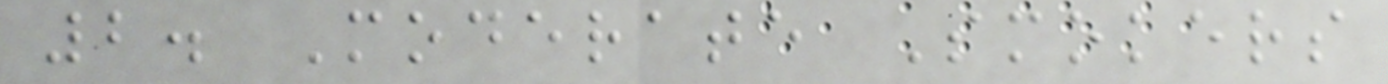2. Moderate Smokers
